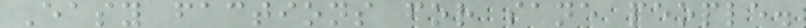Easy factions for sane people.
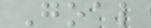Goal
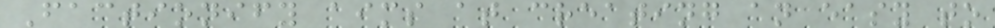Factionify aims at creating an easy to
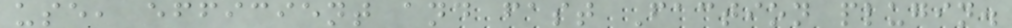use, efficient and fast Faction plugin.
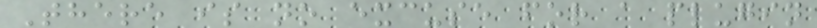There is no excuse for a plugin
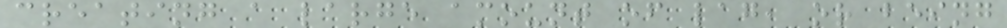creating a large amount of lag, or being
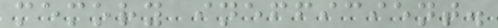memory inefficient.
